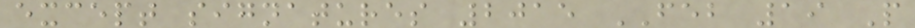except signatures 2015 FEB 19 P
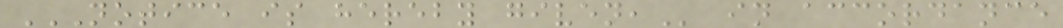NOTICE IS HEREBY GIVEN, in accordance
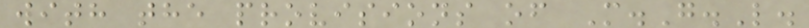with the provisions of M.G.L.
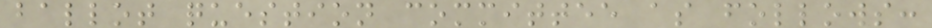ballot question committee as follows:
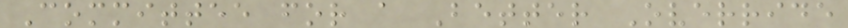Committee for a Better Override
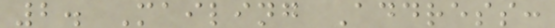2. Mailing Address:
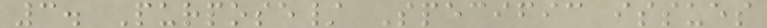3. Purpose/ Specific issues
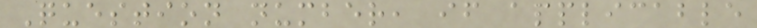Question number, if applicable
